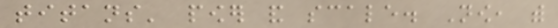titans' power and scale. Now, with
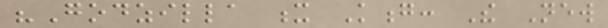"Godzilla x Kong: The New
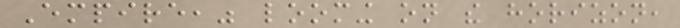Empire," looming on the horizon,
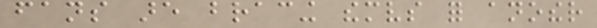fans are bracing themselves for another
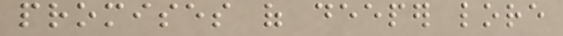promises of deeper lore
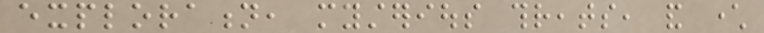exploration, mysterious threats, and character
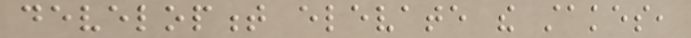development elevate the stakes,
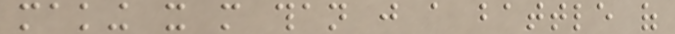making it more than just a battle of
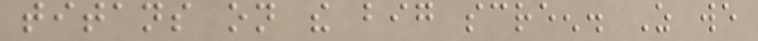titans on the big screen. As we
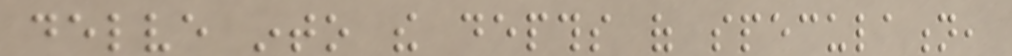delve into the depths of speculation,
